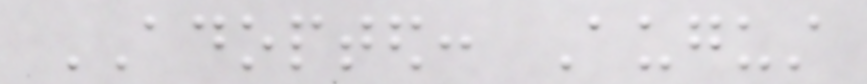ADOPTED: August
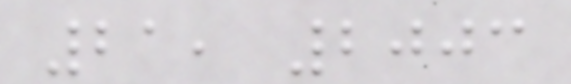21, 2003
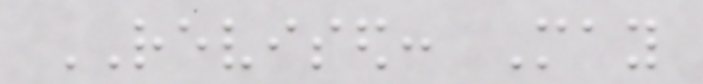REVISED: May
